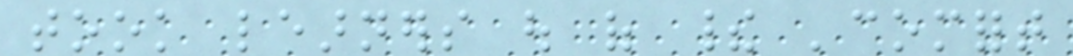took learners out of their 'comfort
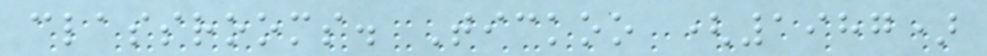classrooms. Tickoo (1987)
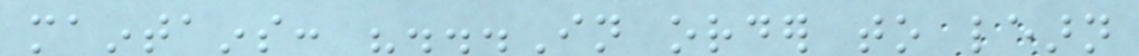maintains: "...In order to learn
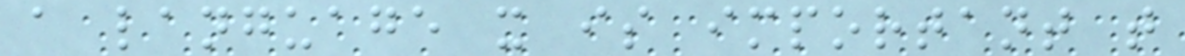a language it is important that
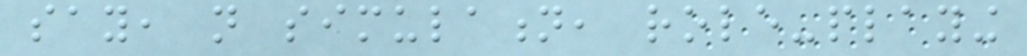say, not simulation, role-playing
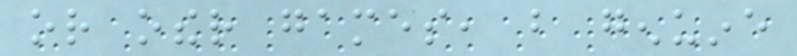or other games, but genuine
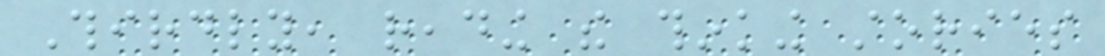Thirdly, reading the thinking stories
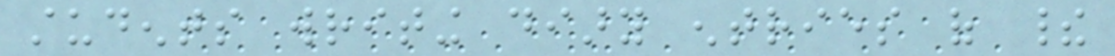students writing diary entries of their
